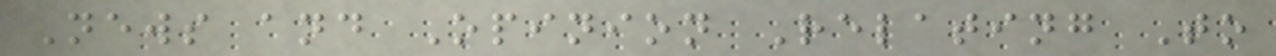News and Opinion Relating To
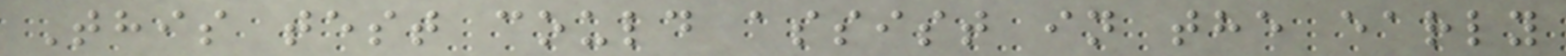This test could assist in the early
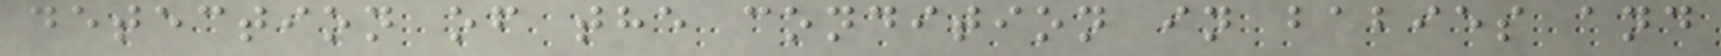detection of the condition in babies and
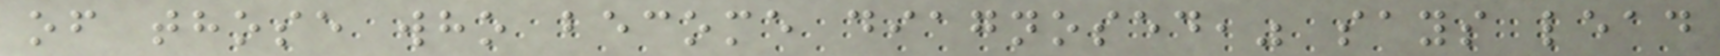of those who become diagnosed," says lead
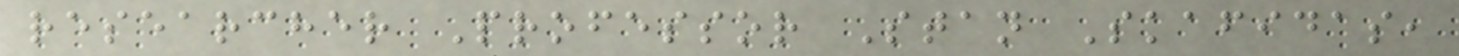researcher Professor Stan Skafidas,
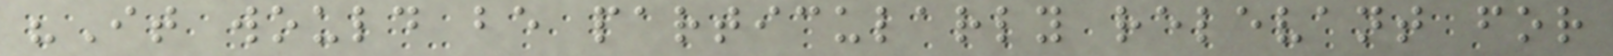"It would be particularly relevant for
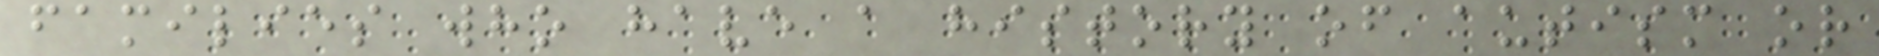families who have a history of autism or
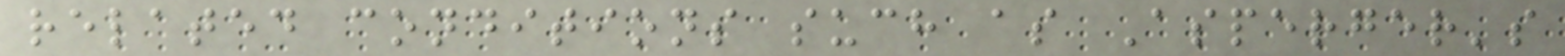related conditions such as Asperger's
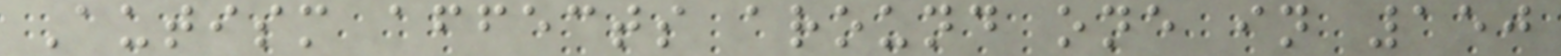Autism affects around one in 150
